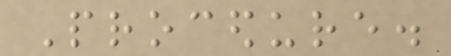Procedure.
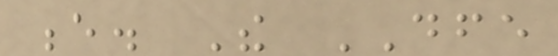e. The DFE
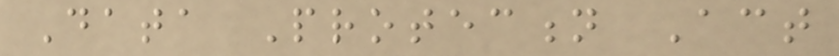Data Protection Act
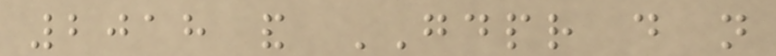2018 and GDPR do not
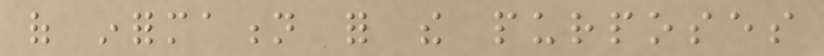of information for the purposes
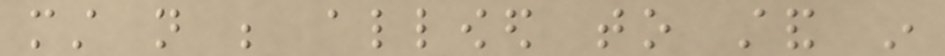must not be allowed to stand in
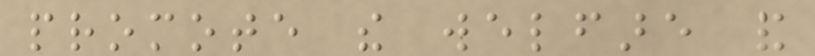promote the welfare and
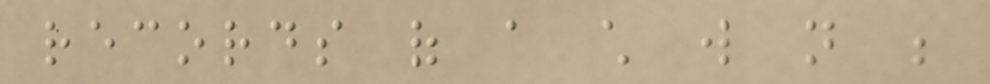records of a child will not be
